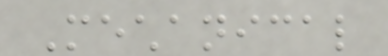Mechanical
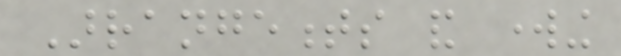Arrangements and working
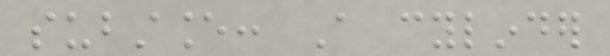substance: A cylinder
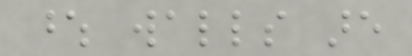whose walls are
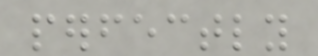perfectly
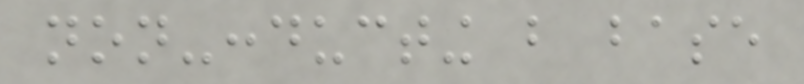non-conducting but base
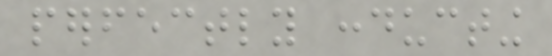perfectly conducting
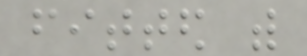fitted with
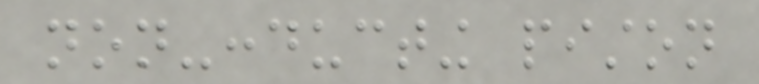non-conducting piston
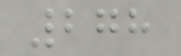278
